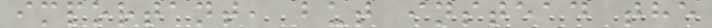important, but instead the
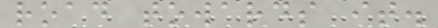road towards it.
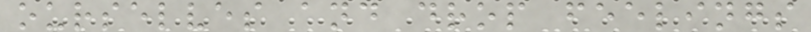ourselves and drop feelings
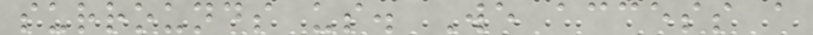surrounds us. We access a
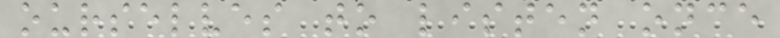ourselves to listen once
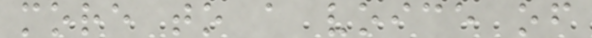more to a voice of
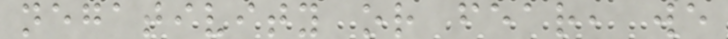negativity or fear, we
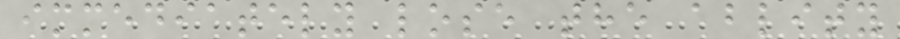immediately lose the ablity
